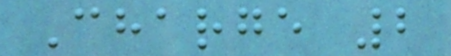Charge 2
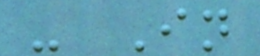- In
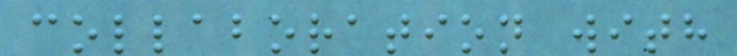collaboration with
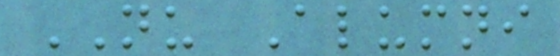NU Alumni
